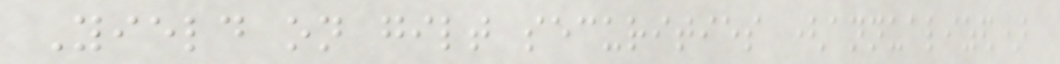Yield on gilt securities (annualized)
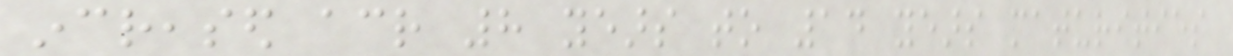increased across 8 years to 14 years maturities
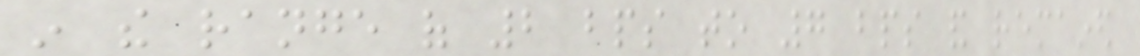in the range of 2 bps to 7 bps and remained
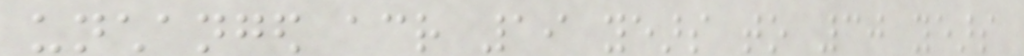unchanged across 19 years to 30 years
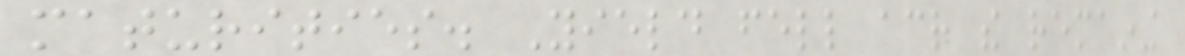maturities. Yield fell across the remaining
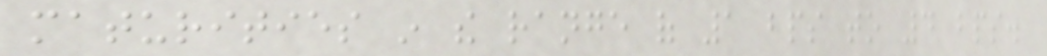maturities in the range of 1 bps to 4 bps.
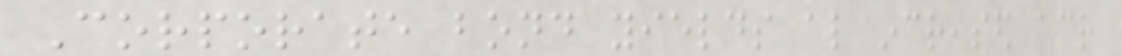Corporate bond yields also increased across
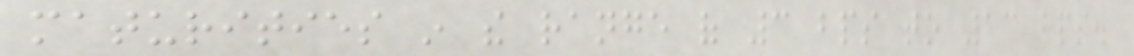maturities in the range of 3 bps to 13 bps.
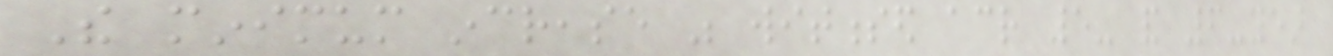The minimum increase was witnessed across 5- and 6-year
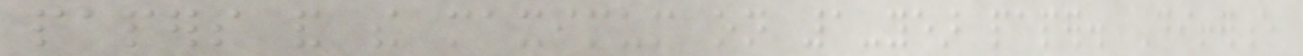papers and the maximum on 1-year paper. Difference
